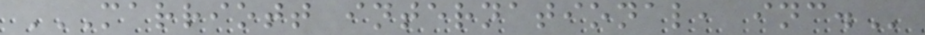MARRIOTT INTERNATIONAL, INC.
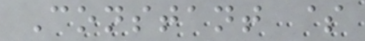Constant $
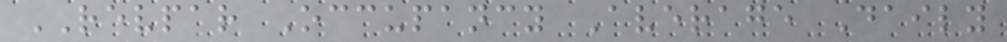REVPAR Occupancy Average Daily
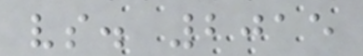vs. 2015
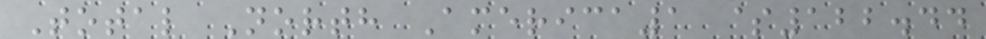Total North America1 $122.44
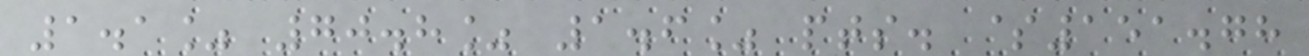1.1% 70.8% 1.6% pts. $151.78
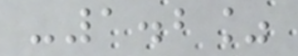-1.2%
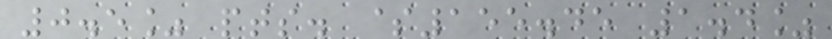0.5% pts. $155.45 1.4%
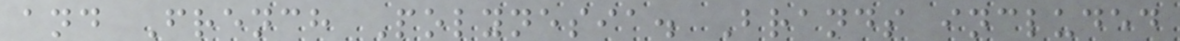and French Polynesia. Brands included
